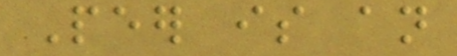Peer is an
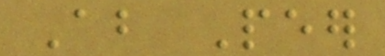About Peer
